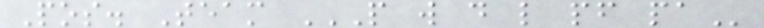Pos. Team P W D L PF PA
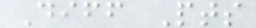Diff Pts
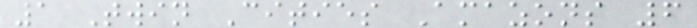1 Twin Cities Amazons 6
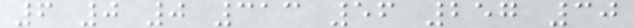6 0 0 313 56 257 30
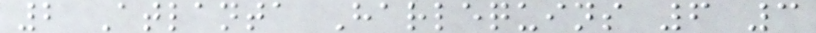2 Atlanta Harlequins 6 3
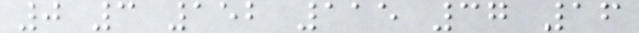0 3 152 115 37 16
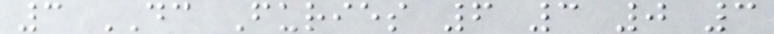3 DC Furies 6 3 0 3
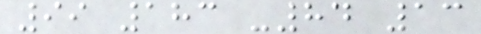99 183 -84 13
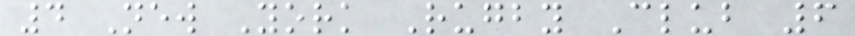4 New York Rugby Club 6
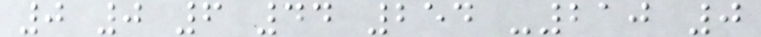0 0 6 44 254 -210 0
